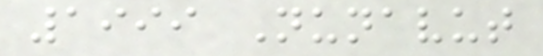1999 Nunavut
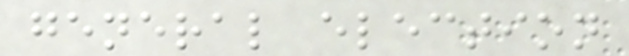general election
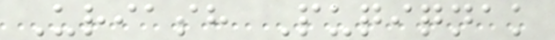Uriash Puqiqnak
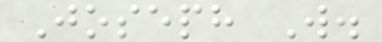Joseph W.
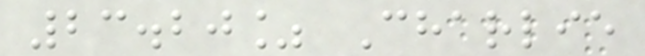23.20% Charlie
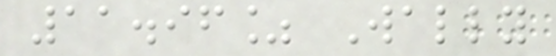11.96% Wally
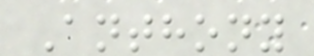Anthony
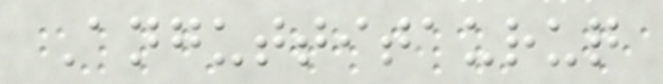Anguttitauruq
